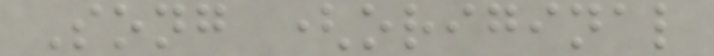Song (original
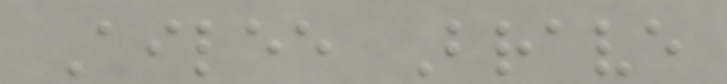Ailee Brave
